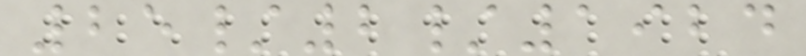25/2/1924
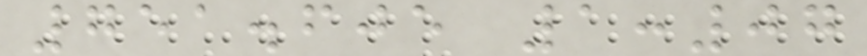751.605 1:07
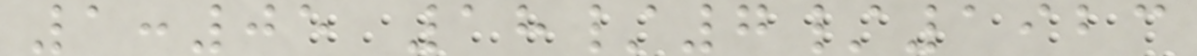1:05 18/7/1923
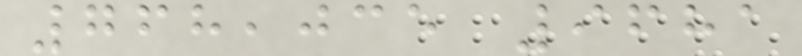768,035 9681
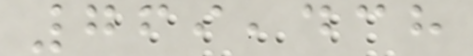769,438
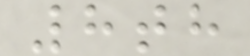8th
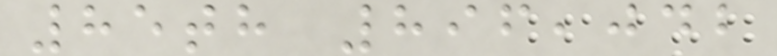85th 896,042
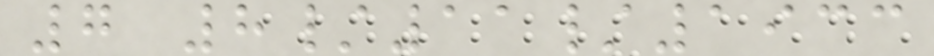7 8/11/1933
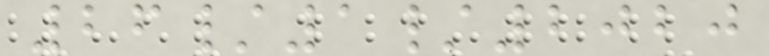26/1/2020
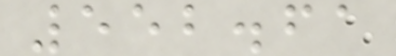552.61
